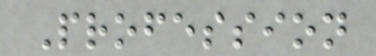Profession
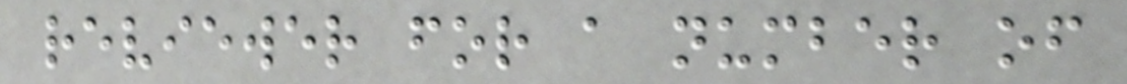reviewer for a number of
